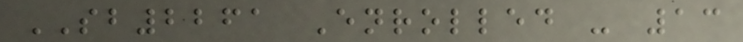SB2261 Enrolled - 13
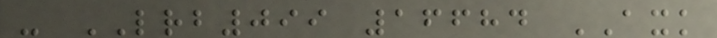- LRB099 16684 AXK
